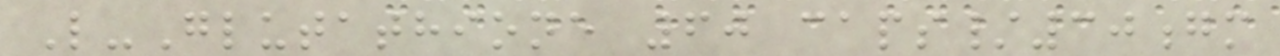L-Glutathione 60 caps/30gm
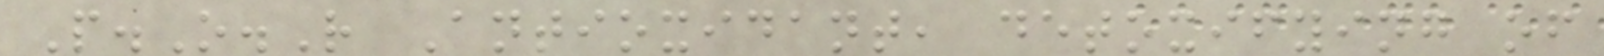P.O.R Antioxidant, detoxifying of
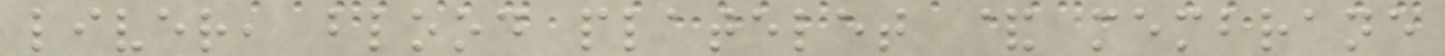liver, blood platelet & membrane
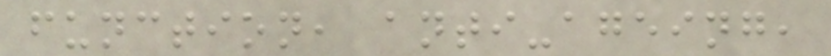function, anti-ageing,
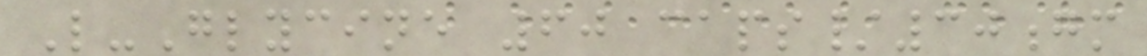L-Glycine 60 caps/30gm
